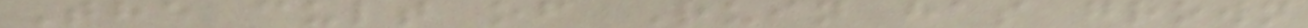The cult of Ruin has grown
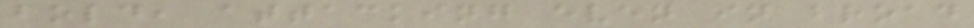bold, attacking even in broad
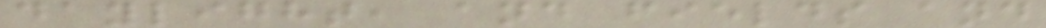daylight, and fields and
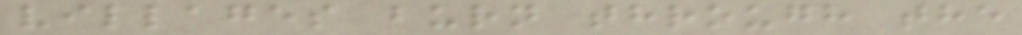villages burn through the
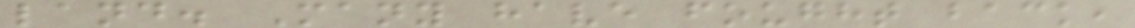land. Many have fought back,
